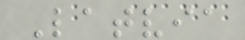Latvia
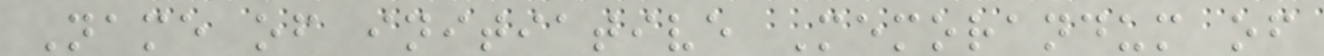Name of initiative Memorandum of
